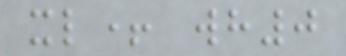xl+ wh0
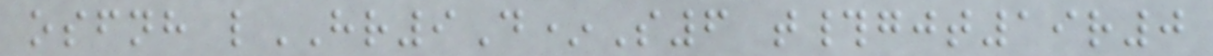osfnh lHR9D*S6 t#gjt19r0
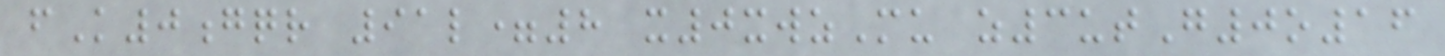fK0gqr 91l=8 x0xwzMu z3utG0o16
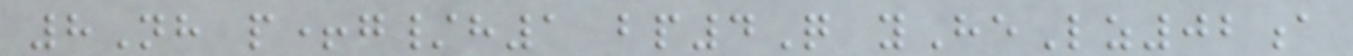8Nh p+g/h1 bp4Q yHeLz02a
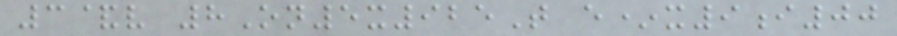3&v 8On5x925T e*x9i00
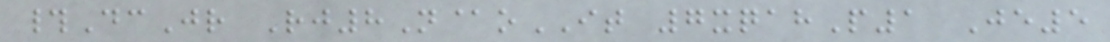#DcJr Rj8N@oIT 7xqahP1 Je5
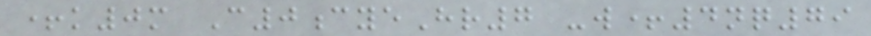+k0m C0cyeHr7 -w+4nq79
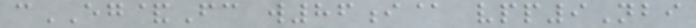cEG&Fc w86i@ vpp9Nbi
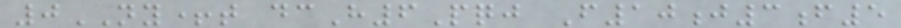0NY+t dcH6Pqj F10j3f5
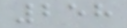258
